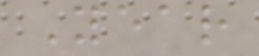Year
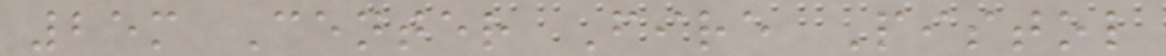25m Center Fire Pistol
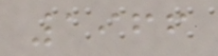1966
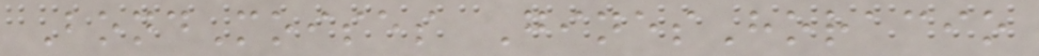BondMoises GinesHoracio
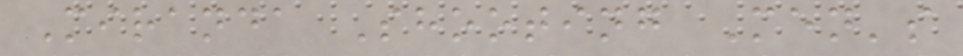Miranda Shooting Men's
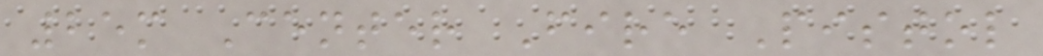25m Center Fire Pistol
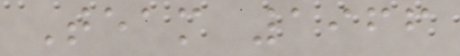Team 1966
